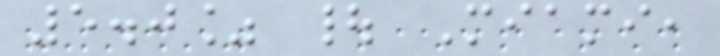5.0% | Miami,
